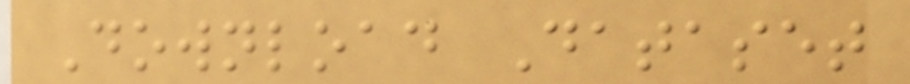Download Dataset
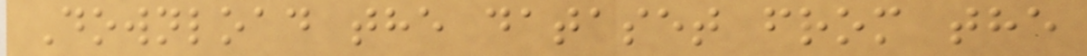Download the dataset from the
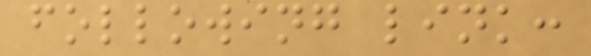following link:
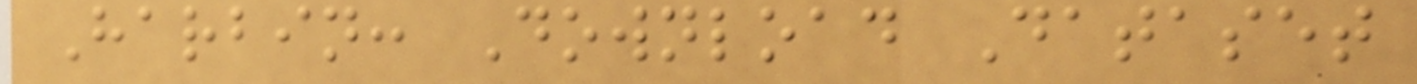Harbin: Download Dataset
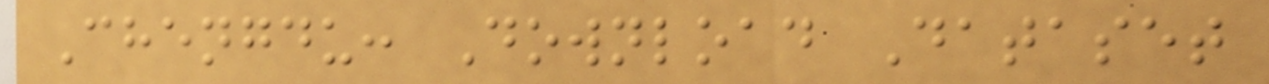Chengdu: Download Dataset
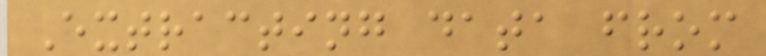Extracting data from
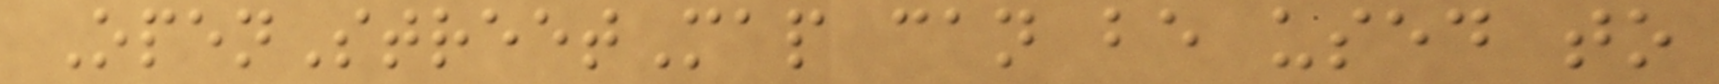OpenStreetMap can be used to
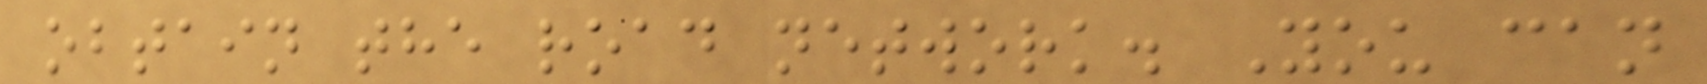obtain the road network. You can
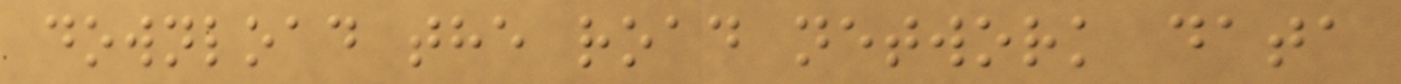download the road network data
